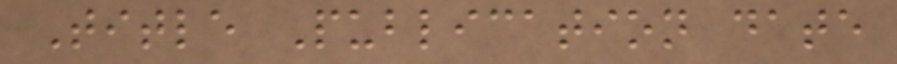Title Publication date
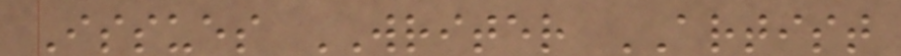Issues WRITER ARTIST
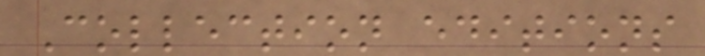Collection editions
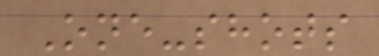One-shots
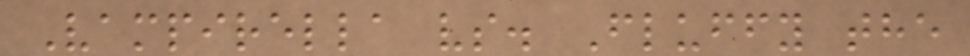Vampirella vs. Fluffy the
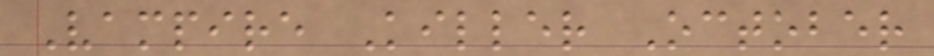Vampire Killer October
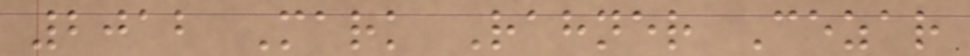2012 Mark Rahner Cezar
